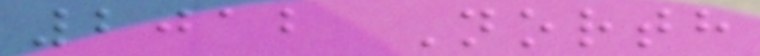2012 North
